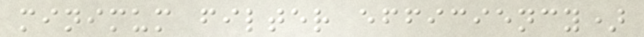minimum filter efficiency)
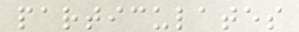particulates
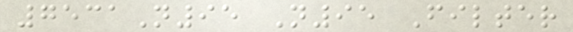7531N95 N95 Filter
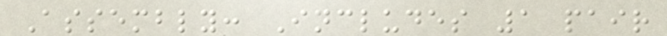Assembly: Includes 1 pair
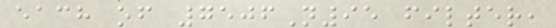each of 7506N95 filter,
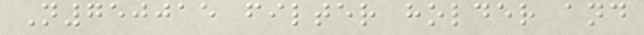N750015 filter holder and
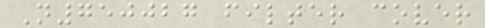N750027 filter cover
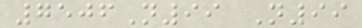7506N99 N99
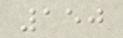150
